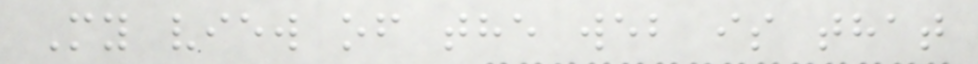My view of the web is that
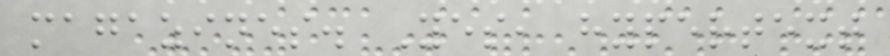magazines. Yes, hypertext
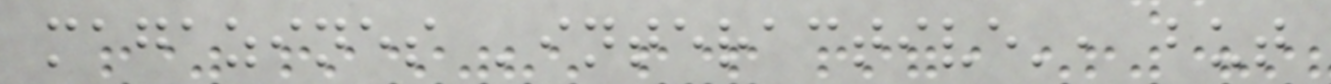magazines 'interactive', but
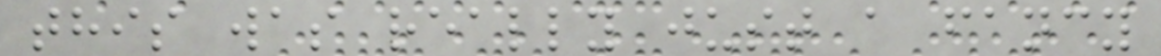this was really just a fancy
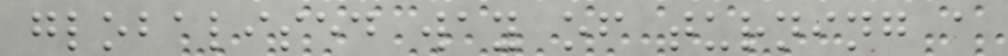globalised way of turning a
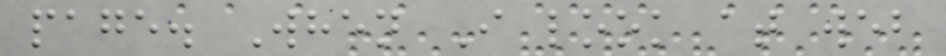page. When I look at web
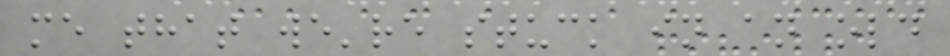me that we're stuck in an old
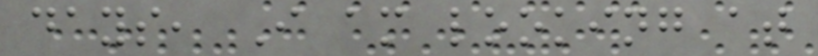days, I am looking at
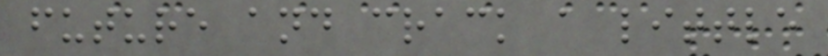future and crack a little
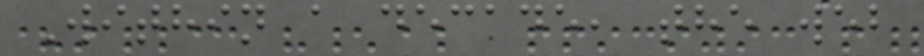Within a decade, the web
